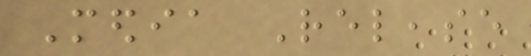Media Release
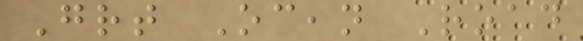Great Ocean Road
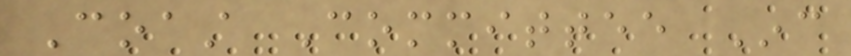Coast Committee Inc
